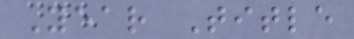Year Title
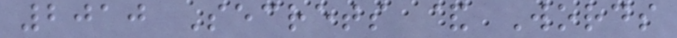2010 Secrets & Words
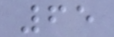65
